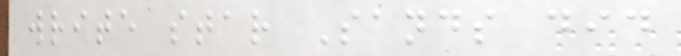write star Sands did
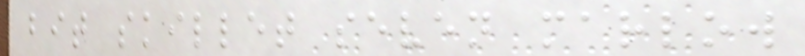bit skillet seven marlow
